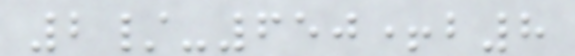2/-650+b8
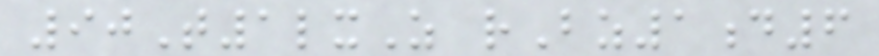90T1lxZ rBz1d6
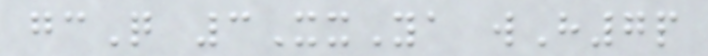gcQ 3XxYa wH7p
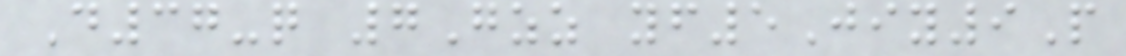D37-q 7Gzz yf5Jiy9P
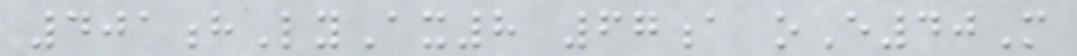401hLyAx8 67a oE40M
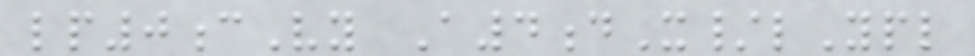lp0cVy A4dX/lYpl
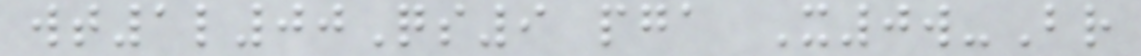wt1l00Qs9 pga X0w-Br
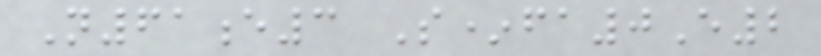N61e3 S*fa0E2
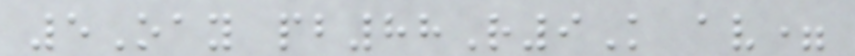5Oay pb88R9K av=
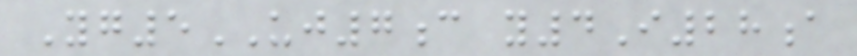Yg5UJ7c y4I28a
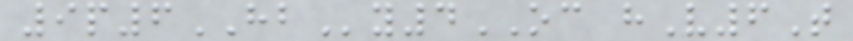9p6HBy4OC hV6T
